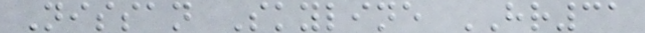Nissan Skyline HR31
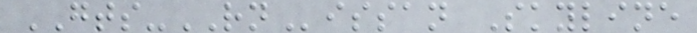GTS-RNissan Skyline
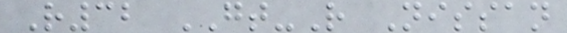R32 GT-R Nissan
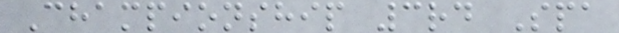Championship 3rd Spa
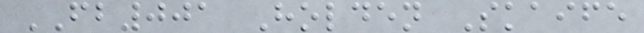FB001 Holden Skaife
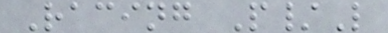Racing P/L
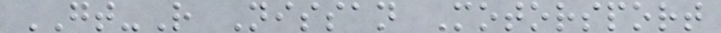GT-R Nissan Motorsport
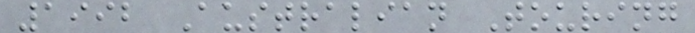1992 Australian Touring
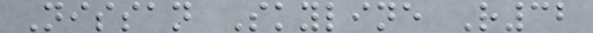Nissan Skyline R32
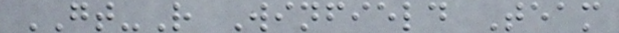GT-R Winfield Team
